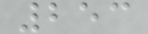253
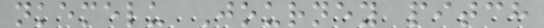nkemelu Journey pitch
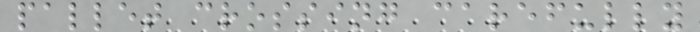pallet crossing carefully
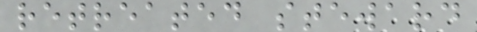retreated steward
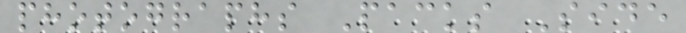photographs Packs Side
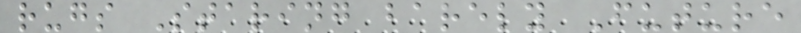rugs Staring barely Future
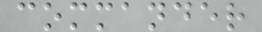commander
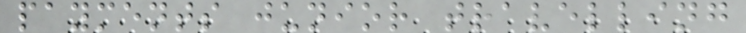payments junior travelling
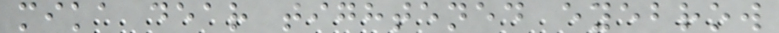mika dear tightened eyebrow
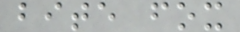bite fox
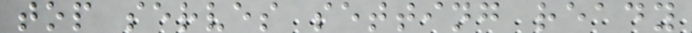top serves setting ready
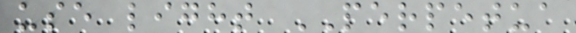use light PERPETUA
